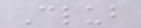Club
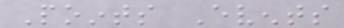Points Events
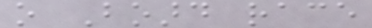o Board race
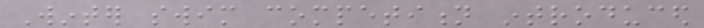Winter swim competition introduced
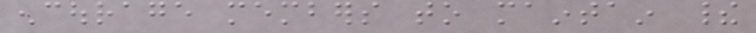encourage members to maintain their
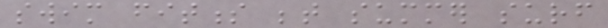swim fitness between summer surf
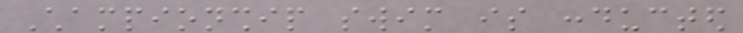Championship swim is conducted
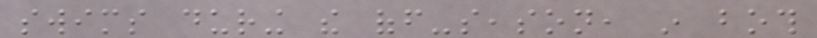swims during the off-season, in both
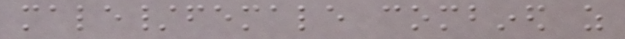male/female combined as
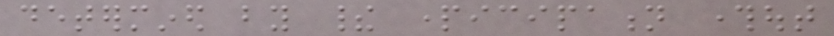determined by their participation throughout
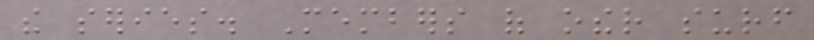the series. Members of other surf
